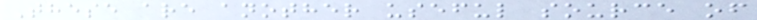These are another useful source of
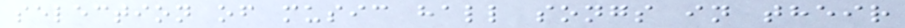selection of music hall songs in their
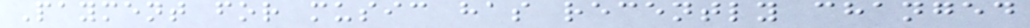Payment for music has recently changed
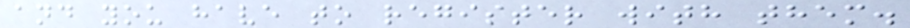and you have to register with them.
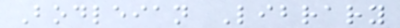Bodleian Library
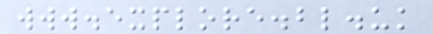www.explore.bl.uk
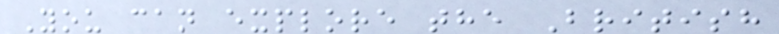You can explore the British
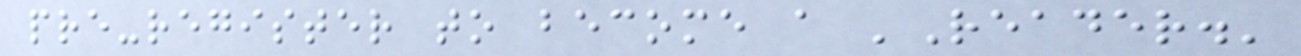pre-register to become a 'Reader.'
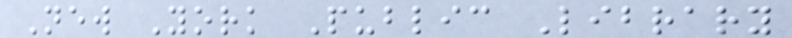New York Public Library
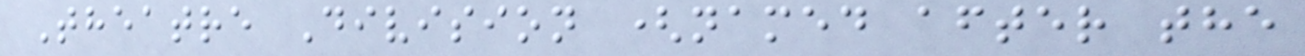Theatre Division (named after the
